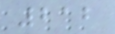212
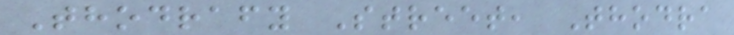Thodrafy Street, Thodra
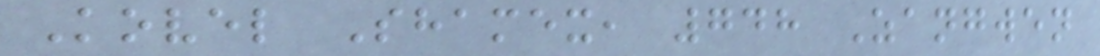Kovel Shamex, 748 Zangwen
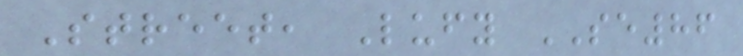Street, Lufy SE86
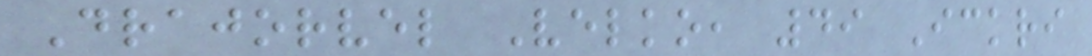Drajorvel Velko, 49 Ickri
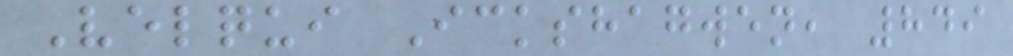Velqui Ickshagwen, 849
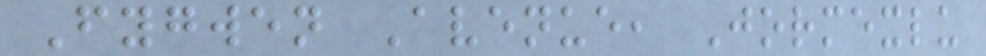Fygwen Avenue, Jormexlu
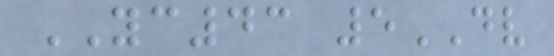YC43 5DV
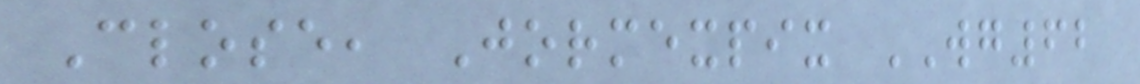Close, Jormexpix WG62
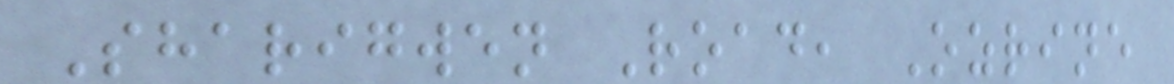Sharigwen Road, Ozrine
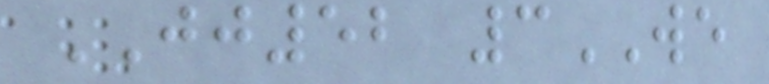JJ52 3WE
